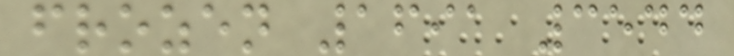frozen 1691 3544
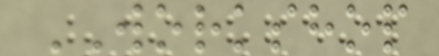WORKSHOP
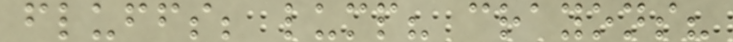fluffs; lump? crayons?
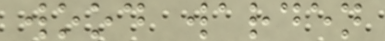wood warden
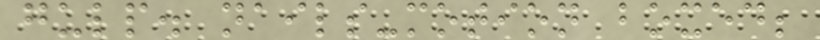gulp. nails-motion boxed;
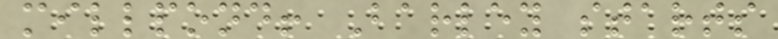millpond! Barley starts
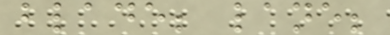blade; lane;
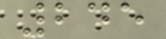245
